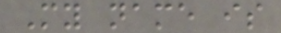My name is
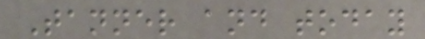Tanner and today
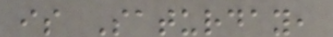is Saturday,
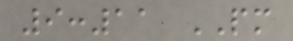9:11 PM
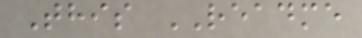This README
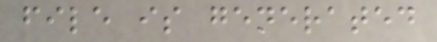file is generated
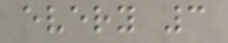every 3
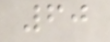60
